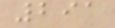291
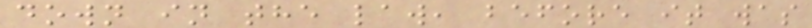down in the law, before it was
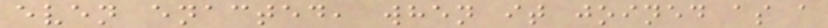even enacted, when it joined as a
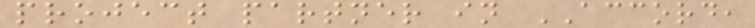project partner in ACCORD,
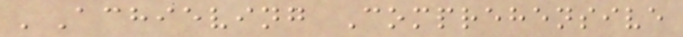'Achieving Comprehensive
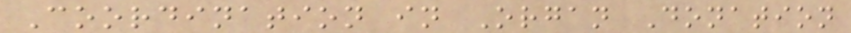Coordination in Organ Donation
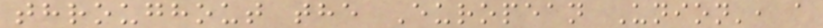throughout the European Union', a
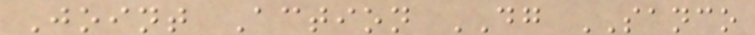Joint Action DG SANCO
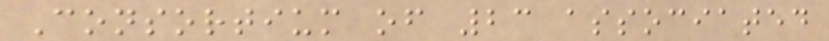Consortium of 23 associated
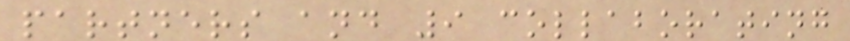partners and 9 collaborating
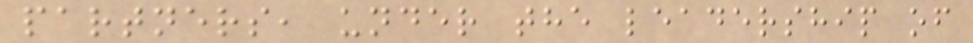partners, under the leadership of
